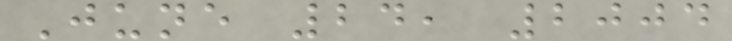June 24, 2004
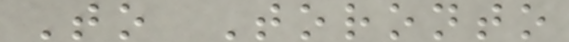To Toronto
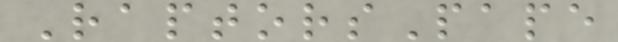RaptorsPape
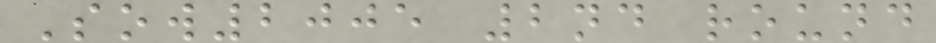Sow2005 2nd round
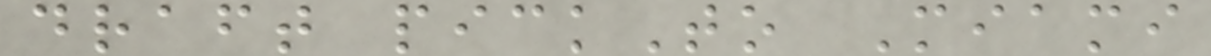draft pickTo Miami
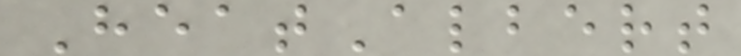HeatAlbert
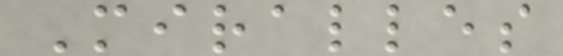Miralles
